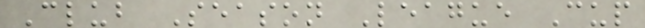Club Season League Cup
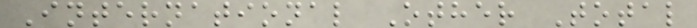International Other Total
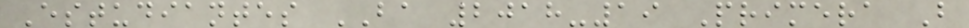Estudiantes BA 2018-19 Primera B
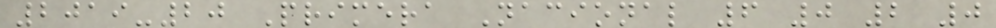2019-20 Primera Nacional 6 0 2 0
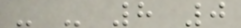- - 8 0
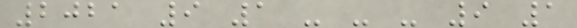2021 9 1 - - - 9 1
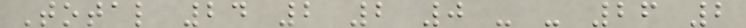Total 24 2 2 0 - - 26 2
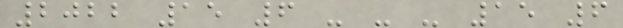2022 15 6 - - - 15 6
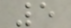5
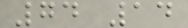74 14
